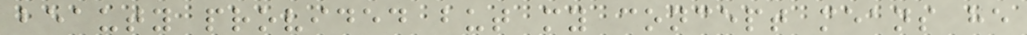beauty provided but my concept means he
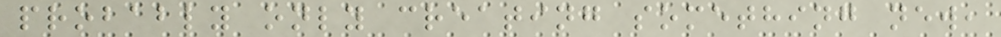probably only creating something new,
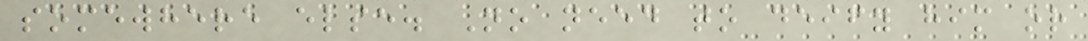somewhere else. No need to deify him or
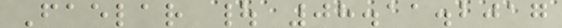Faelar | 08.11.2017
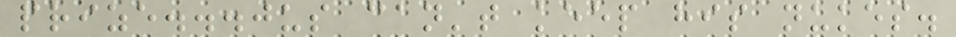prize...jus can't keep his nukes.
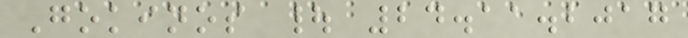Gokinos | 24.11.2017
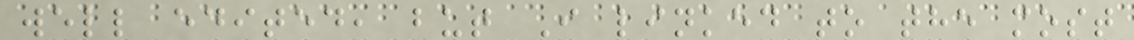well edited, but I linked to the most
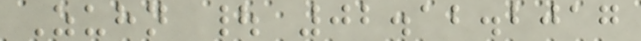Zuhn | 02.12.2017
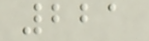221
